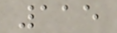115
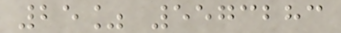25% 5573283
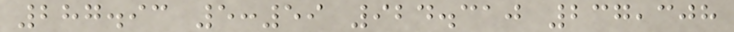287.93 5:59 924.310 237,308
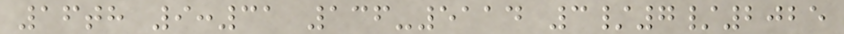16th 9:31 136-5114 3/7/2025
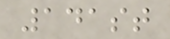141st
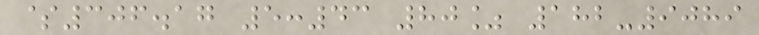$306.17 5:43 80% 182-9089
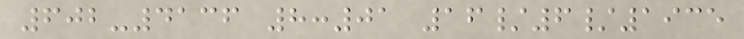602-4136 8:01 16/6/1935
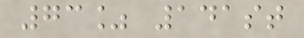73% 141st
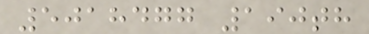5018477 190th
